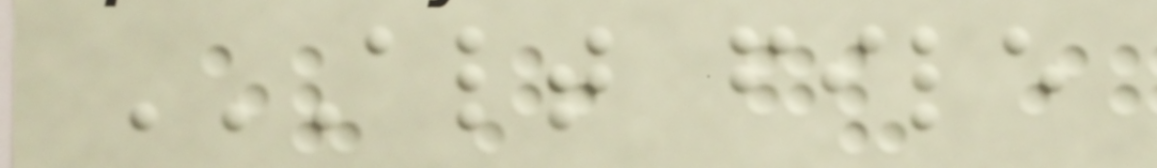ALT FILE
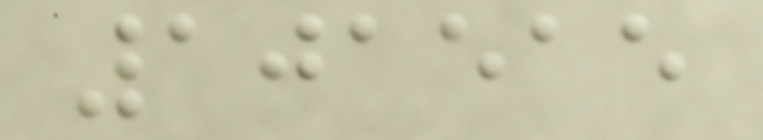101515
